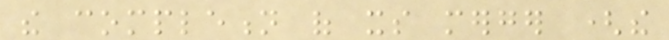the completion of its merger (the
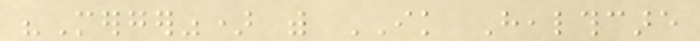"Merger") with IK Healthcare
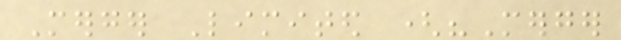Merger Limited ("Merger
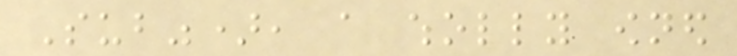Sub"), a wholly owned
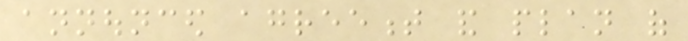announced agreement and plan of
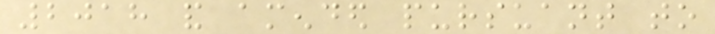2018 and amended pursuant to
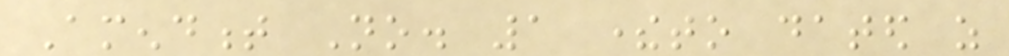Amendment No. 1 thereto dated as
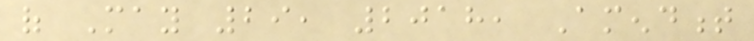of May 29, 2018, Amendment
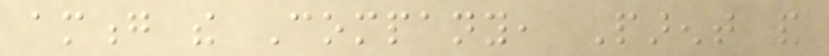among the Company, Parent and
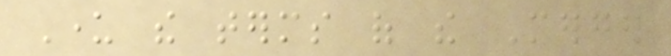Under the terms of the Merger
